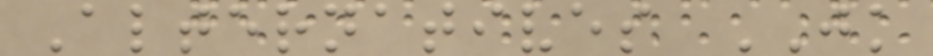Alternatives JK
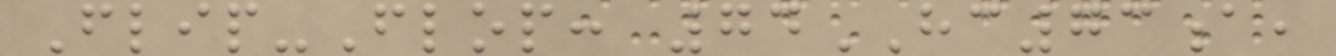Flip-Flop: 74HC73a,
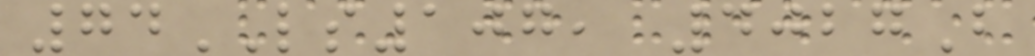74LS107, 4027B
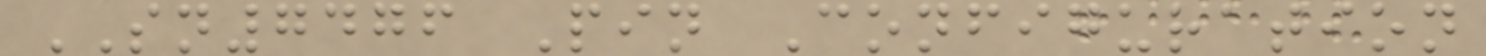SN7476 Pin Configuration
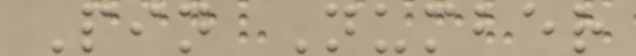Pin Number
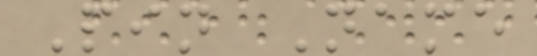Pin Name
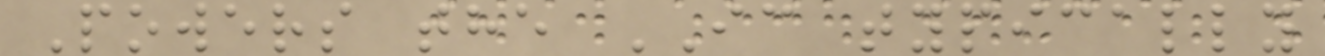Powers the IC typically
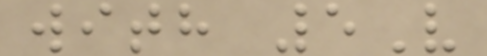with 5V
